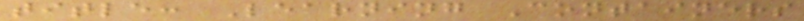title: Learning Containers
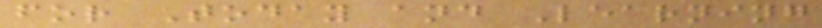for Today and Learning
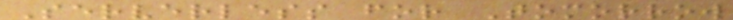Serverless for Tomorrow
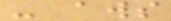- aws
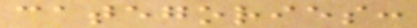categories:
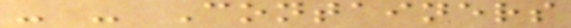- - Containers
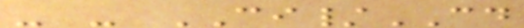- - CI/CD
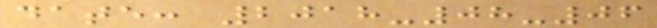date: 2018-08-06
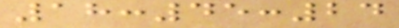18:45:24
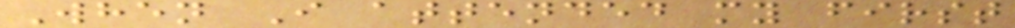When I attended my first
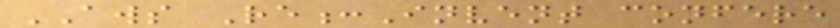AWS Re:Invent confere
